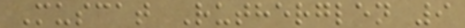Muscat Rutherglen 9
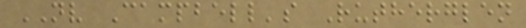NV Campbell's Rutherglen
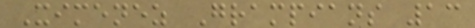Ximenez Grampians 13
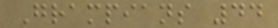Grampians 44
